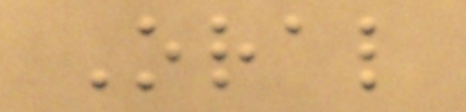Oral
